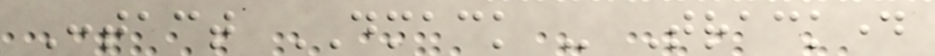Contact DMACK - Trackday
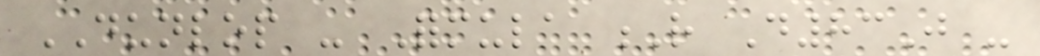DUNLOP - Formula R D83J -
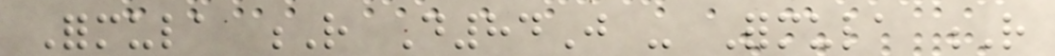Formula R D84J - Formula R
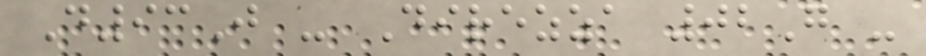D93J - Direzza 02G -
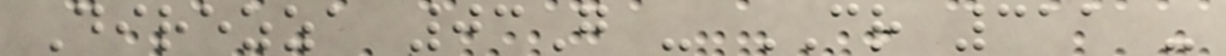Direzza 03G - CR 311 -
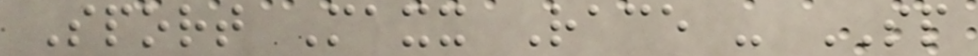Sport Maxx Race - SP
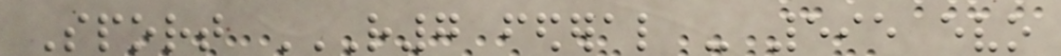Sport R7 FEDERAL - 595 EVO
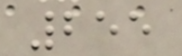255
